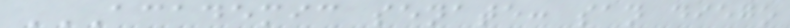ACADEMIC SENATE: SAN DIEGO
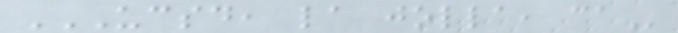UCSD, LA JOLLA, CA
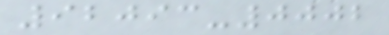92093-0002
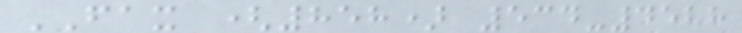FAX (858) 534-4528
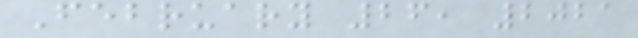February 26, 2021
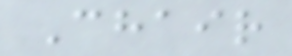Chair
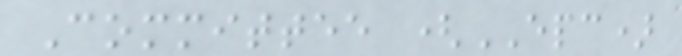Committee (EPC)
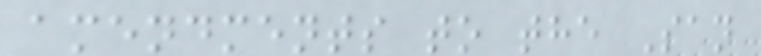amendments to the San
